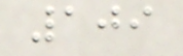109
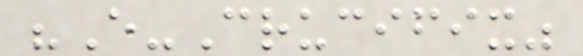"E-Crucifix"
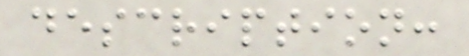description:
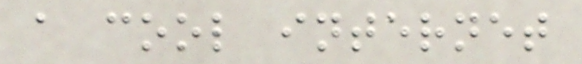a cool internet
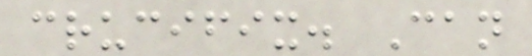crucifix. Can
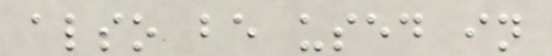also be used in
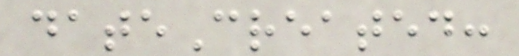dateCreated:
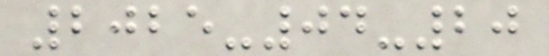2025-04-20
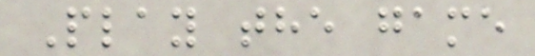Play the game
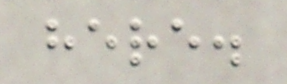here.
